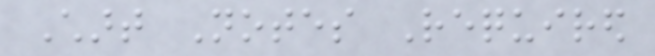Chart Notes Required
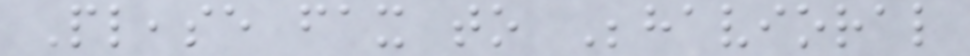Please fax to Behavioral
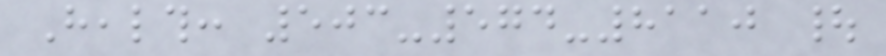Health: 503-574-8110 |
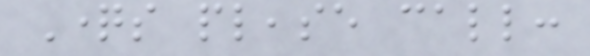Questions please call:
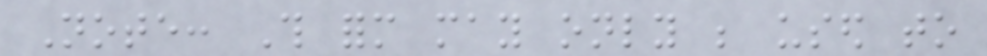Note: This form may only be used to
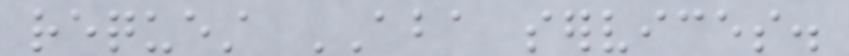request ABA services.
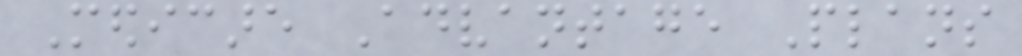Medicare Advantage Plans
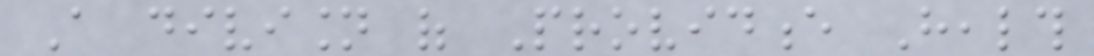A division of Providence Health
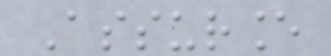Assurance
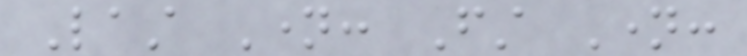Last Name: First Name:
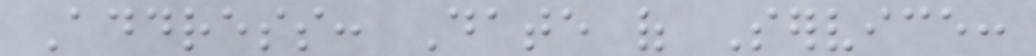Address: Date of Service:
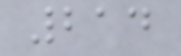214
